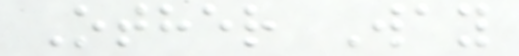Other Way
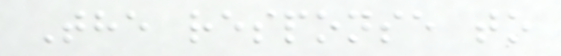The response to
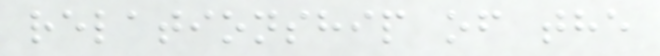relationship of the
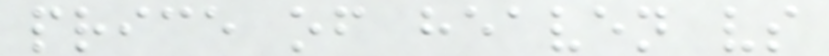price of heaven vs
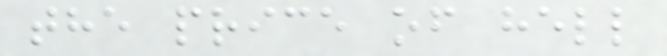the price of hell
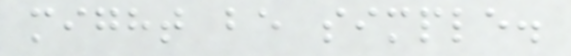might be simple.
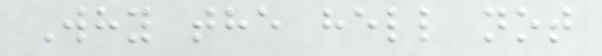Why the hell not
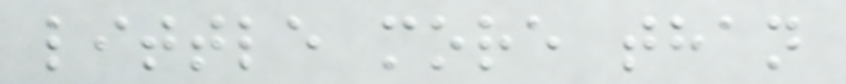little more than
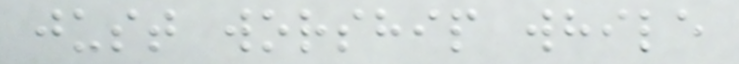just worship while
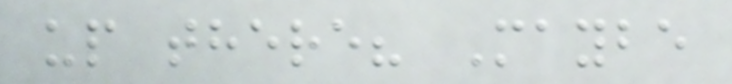up there? Maybe
